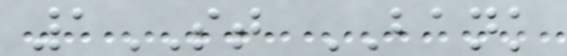1ST BANK
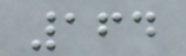164
